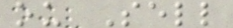ou Sell
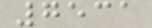7531
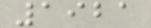1921
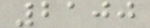2100
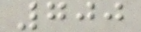700
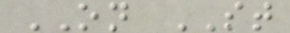ON ST
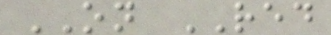ON RED
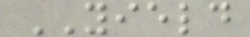YIELD
